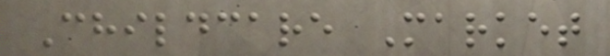Childcare Market
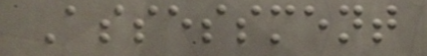Assessment
